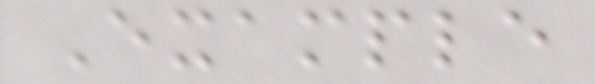Example
